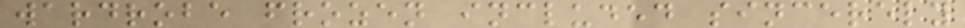wardrobe frozen included sincerely
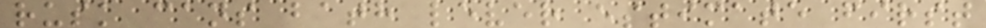rusk cans bath lever estimate first
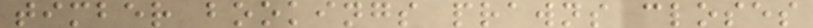timber bookings prawns closes
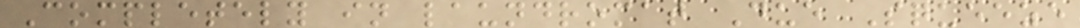Completely in laundromat Due Squeeze
